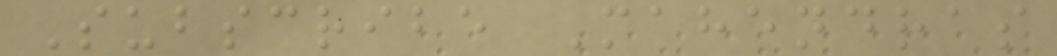Subscribe Mahendras
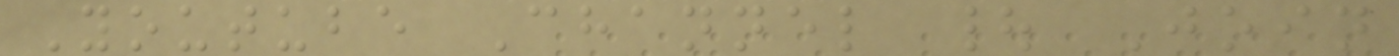Youtube Channel | Join
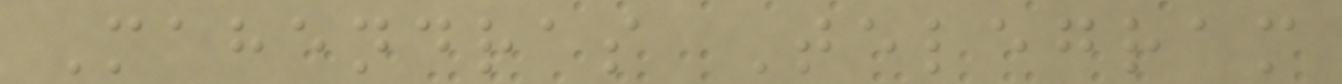Mahendras Telegram
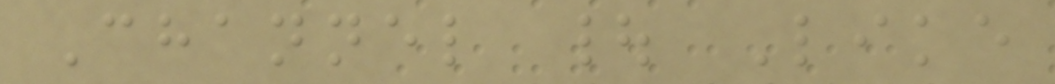Channel | Like
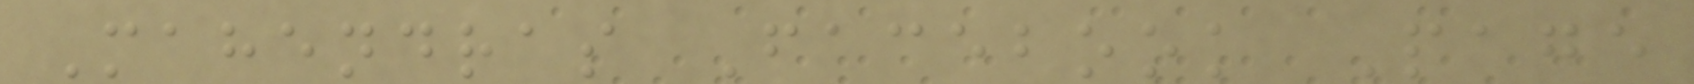Mahendras Facebook Page
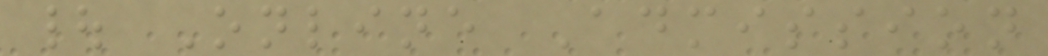| Online Admission
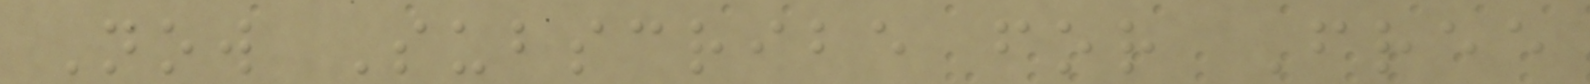Now Subscribe for Free
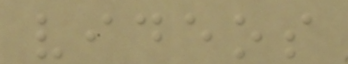videos
